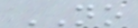NO
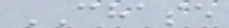CHASE
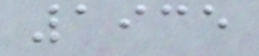1935
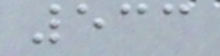533
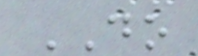DO
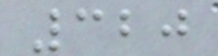320
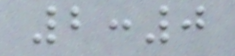2:0
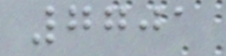7701
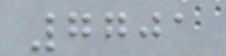7701
